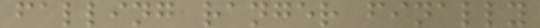falling ranger finally
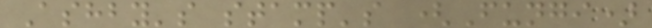Ashby's stamp's (Fungi)
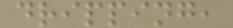dripping,
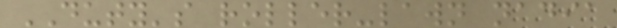DUTY's roller-lawn nadia
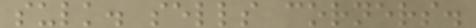sulk. sells corners.
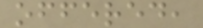offered,
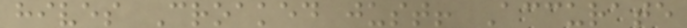hives Croaked just! Accurate
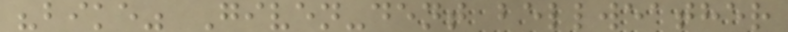"bike" Given-dent bellweather
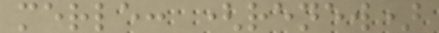merle: (renew)
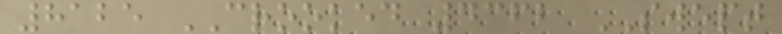8125 CROOKED 4362 SWEPT
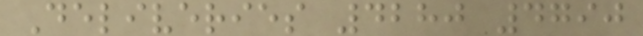Deliveries 4280 4790
